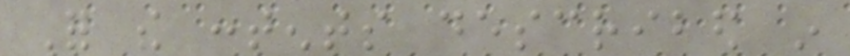For the contents described in
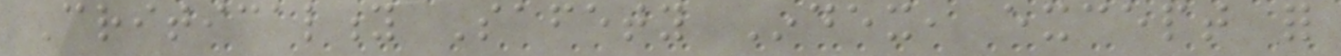Criticality Safety Index, except for
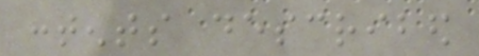contents described
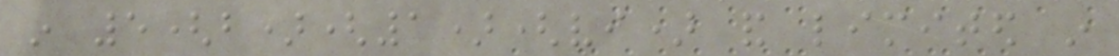in 5(b)(1)(vi) and limited in
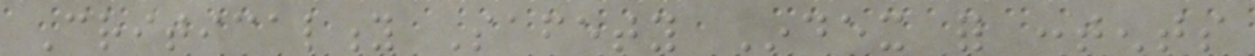Criticality Safety Index for contents
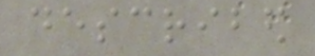described
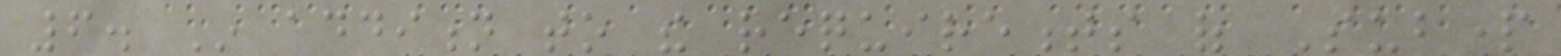6. In addition to the requirements of Subpart
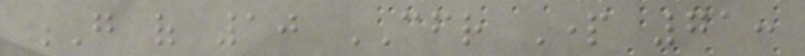G of 10 CFR Part 71:
